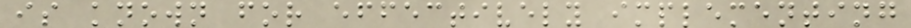is known for effectively implementing
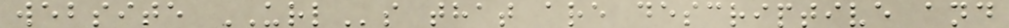website URLs that are descriptive and
